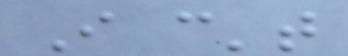I can't
